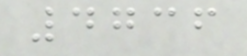4736
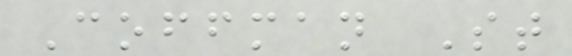Coffman St
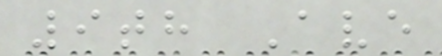9th Ave
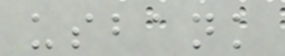usbank
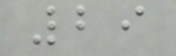29
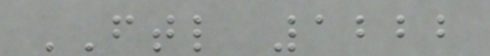FTL 1222
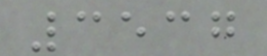3537
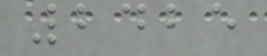2425
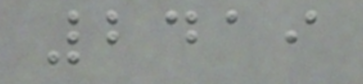2419
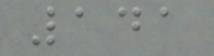141
